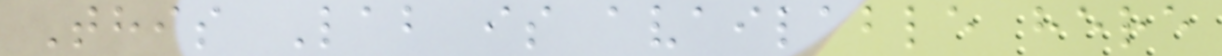This Lab is available here
